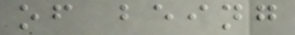of being
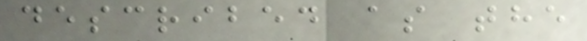described as the
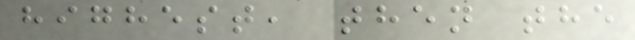highest, then the
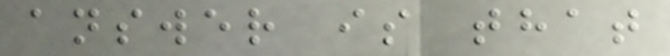answer is that
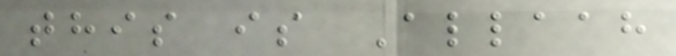this is Allaah
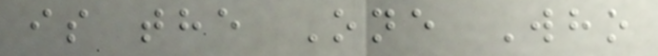is the One Who
